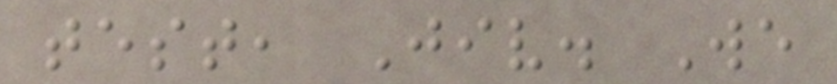test, Jiv. We
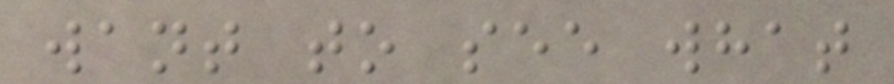want to see what
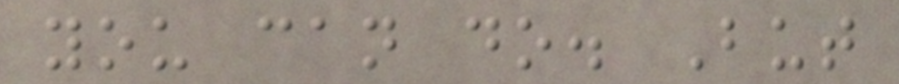you can do. But
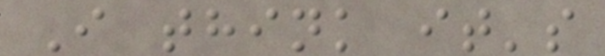I think it's
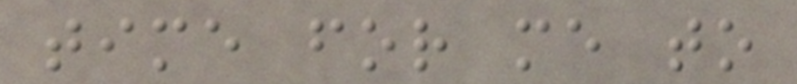time for me to
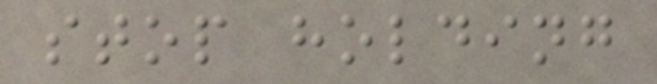stop holding
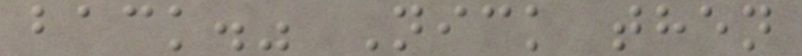back." Nick then
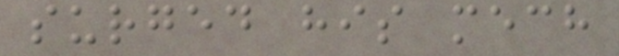surged his mech
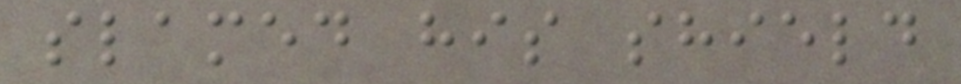slamed his shield
